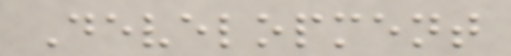Development
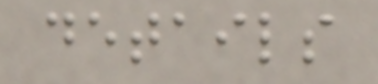details
